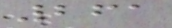261
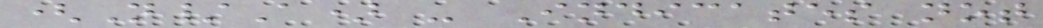(N/A) - Indicates not
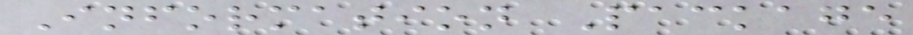Information Package
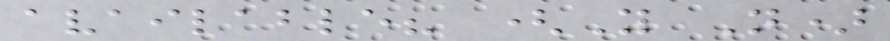available? (Y N)
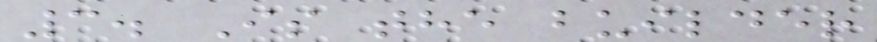3. Is the builder
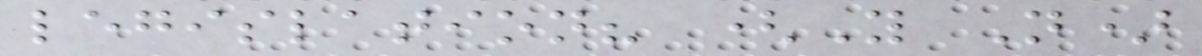legislation? (Y N)
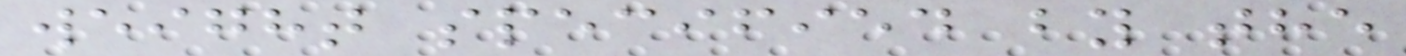weight specified by the
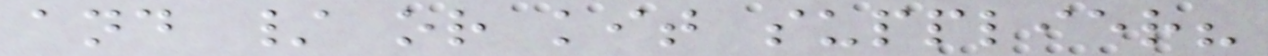and / or kit supplier?
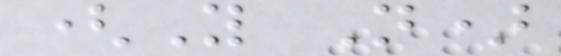(Y N)
